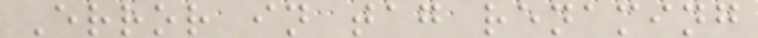Error in tag renaming
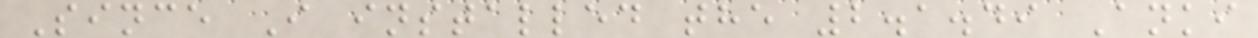Since I installed the 2.1.49 Anki
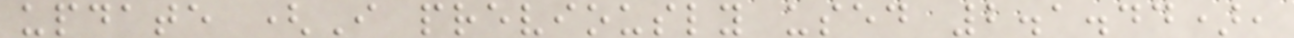update (I previously used 2.1.44),
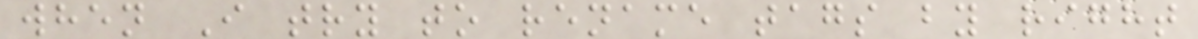when I try to rename tags by right
